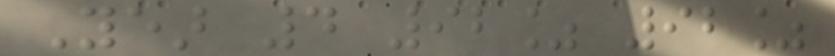Year 4 92% 92%
